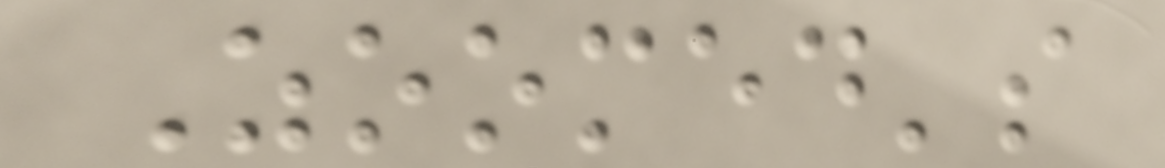Zoomed's
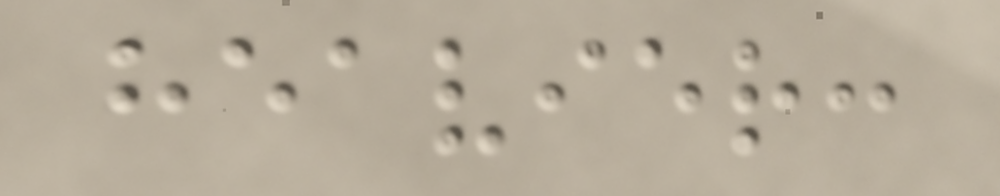heavier:
